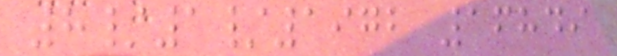8/1/1972 16849
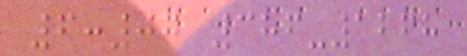6:07 386-1268
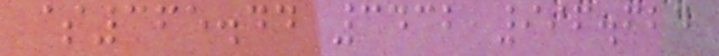$365.44 3432 996.624
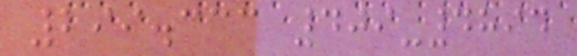299.333 409-4894
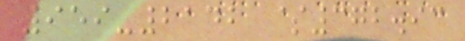959-2142 $372.93
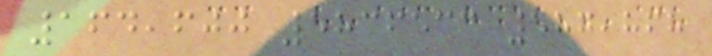164,600 5836533 587,868
